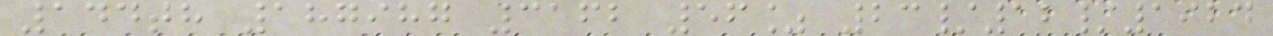144th 187987 3162 56% 23/12/1924
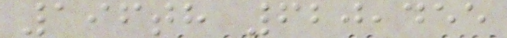196th 620,455
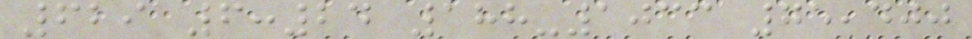629 6:24 188-1033 75,400
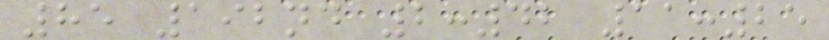85 192nd 2:42 11:25
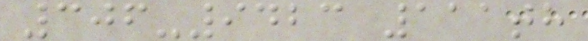306-9423 111th
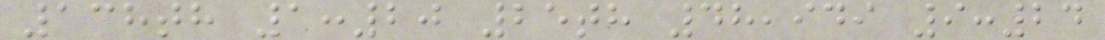138th 1:20 25th 48,949 9:24
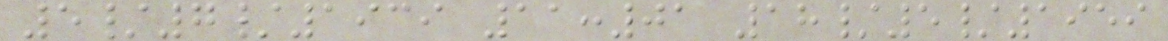5/7/1939 11:01 18/5/1959
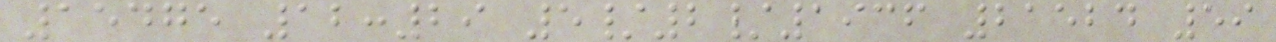15475 12:29 5/2/1936 21524 59
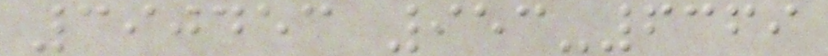390453 953-6369
